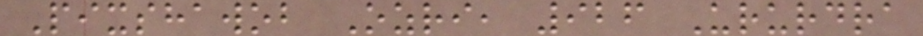Pixshawob Ozri, 926 Ururdra
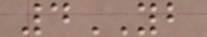4YB
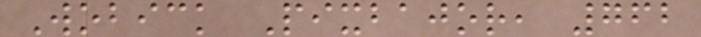Wobick Pixbajor, 762
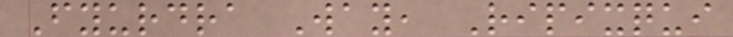Fyurdra Way, Ripixqui
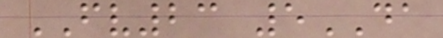FV23 5DA
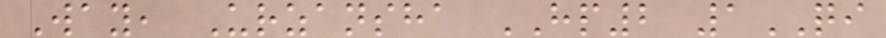Way, Urzansha HP2 1QI
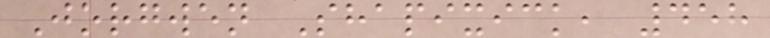Jorgwen Shapixick, 458
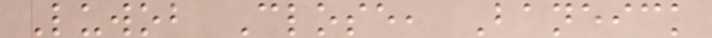Luwob Close, Baneick
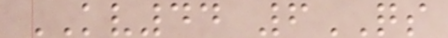KV44 6QS
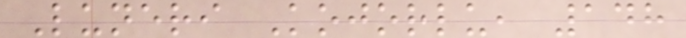Luneri Kojorlu, 148
